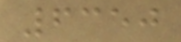6350
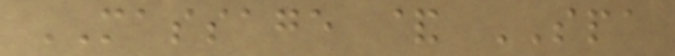MASSAGE & SPA
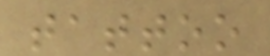tattoo
